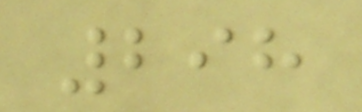298
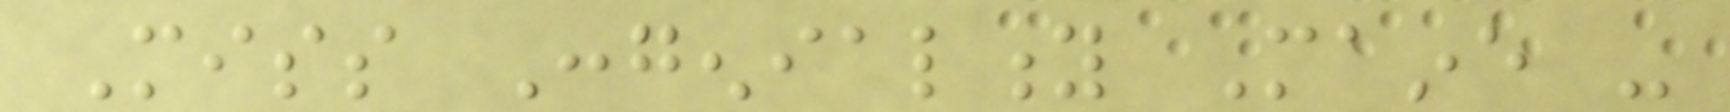Miss Congeniality Maine -
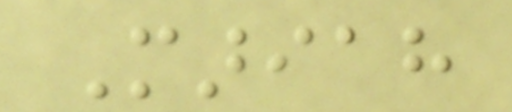Mariah
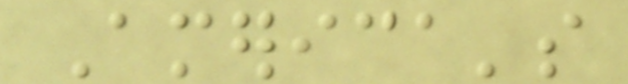America's
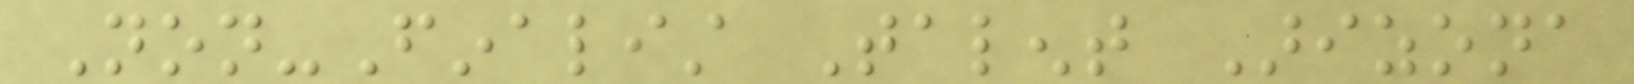Non-Finalist Talent Arizona
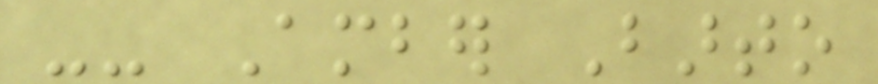-- Amber Barto
